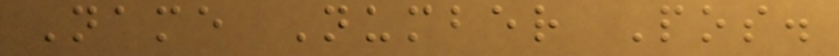Name Number Pos.
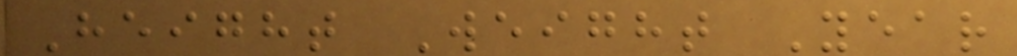Height Weight Year
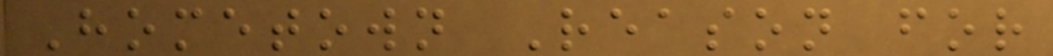Hometown Reason for
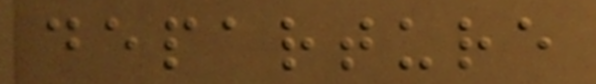departure
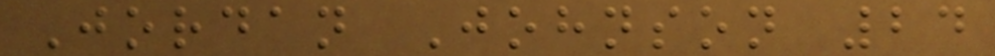Jordan Johnson 24
